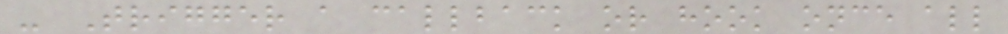- Trigger a callback or hook once all
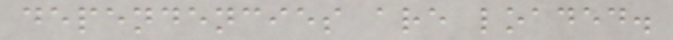dependencies are loaded.
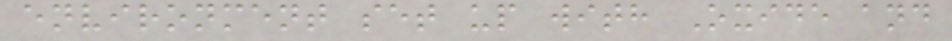environment set up with Oxide and
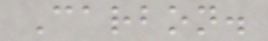Carbon.
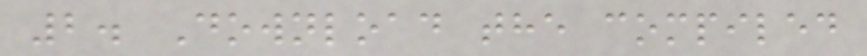2. Download the compiled
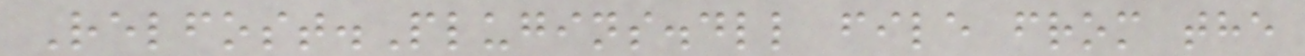Relfost.Plugins.dll file from the
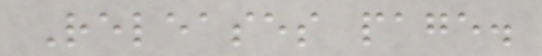Releases page.
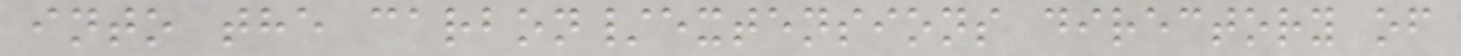into the carbon/extensions directory of
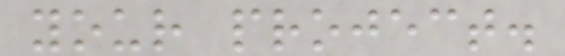your project.
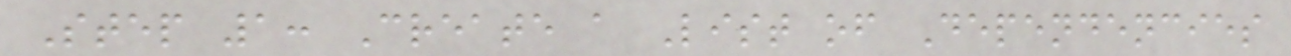Step 1: Create a List of Dependencies
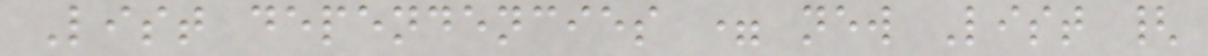List dependencies = new List {
